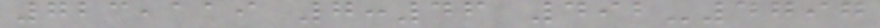723,119 7:46 492-4797
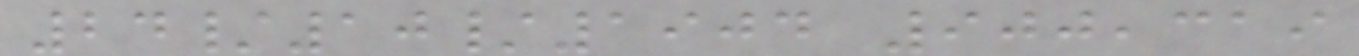24/10/1904 900,319
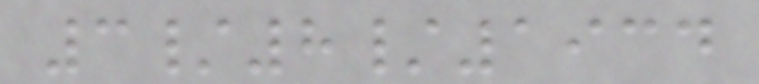3/8/1934
